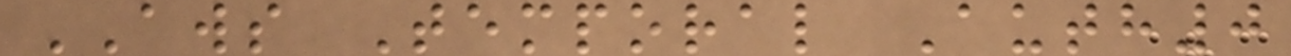AWS Temporal Auth0
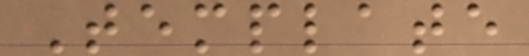Template
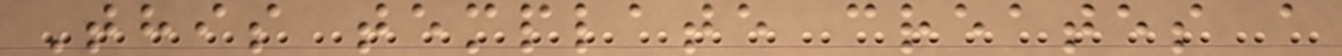This template creates a
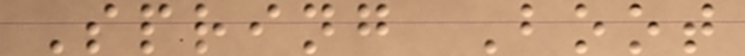Spring Boot
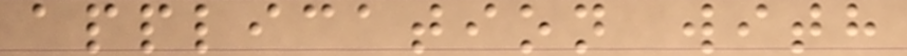application with
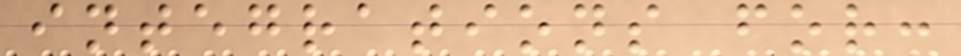integrations for:
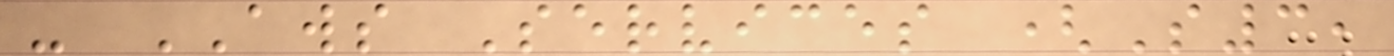- AWS Services (S3,
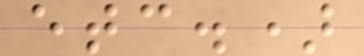etc.)
